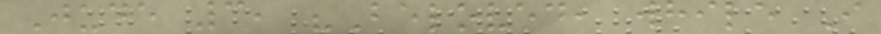Jude 3, "Beloved, while I
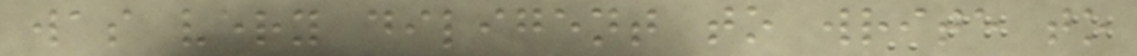was very diligent to write to
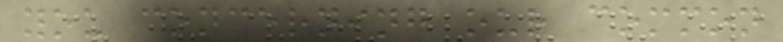you concerning our common
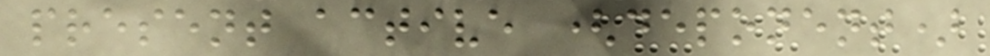present active (deponent)
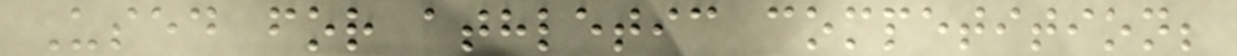Used for athletic competition;
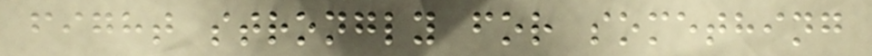fight strongly for something
